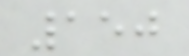150
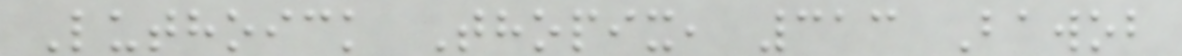Luthoick Thopix, 313 Bawob
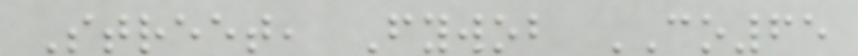Street, Fywob CO65
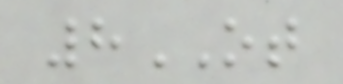8OT
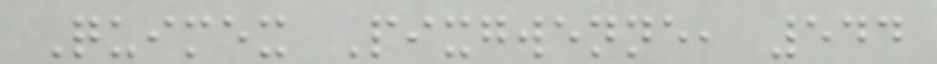Quimex Pixgwenne, 544
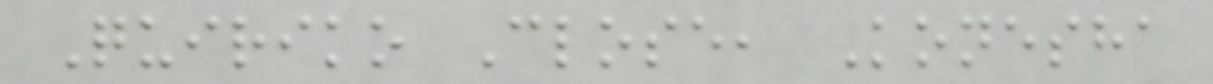Quiriko Close, Konesha
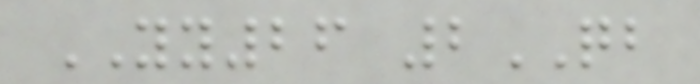YY26 2QB
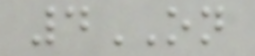4ON
